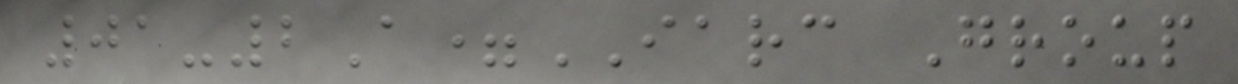01-2A=IARC Group
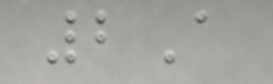2A
